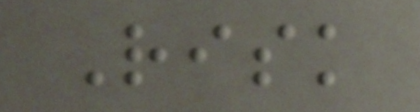Risk
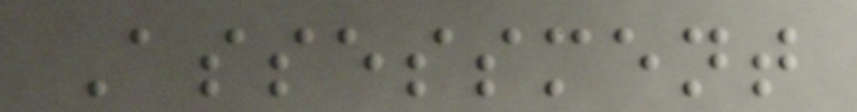Assessment
